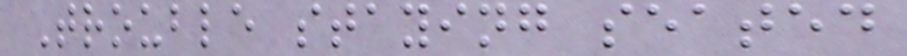Trouble staying seated
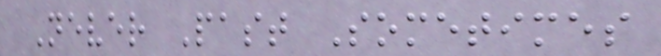Never Past Sometimes
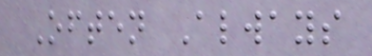Often Always
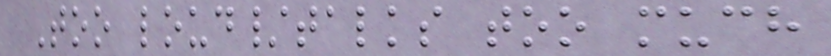Too loud/talks too much
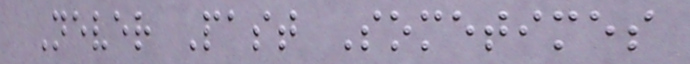Never Past Sometimes
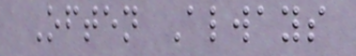Often Always
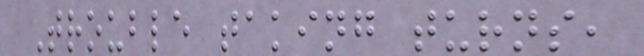Trouble taking turns,
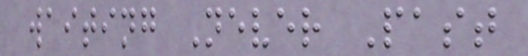waiting Never Past
